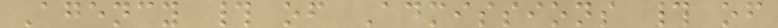Agency # of Admissions # of
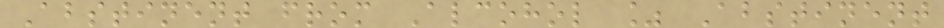Abstinent from Alcohol % Abstinent
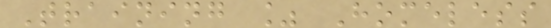Training % Homeless
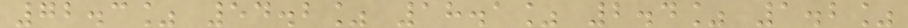72.3% 54.2% 18.1% 2.4% 1.2%
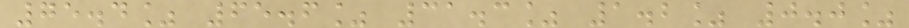75.4% 65.6% 31.3% 1.2% 0.0%
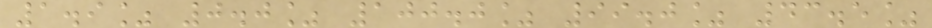1.9% 0.0% 100.0% 99.0% 43.5%
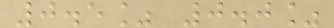0.5% 0.0%
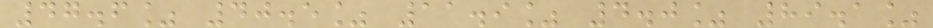47.6% 40.5% 11.9% 4.0% 89.1%
